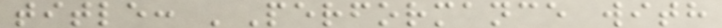title: 'Performance with
